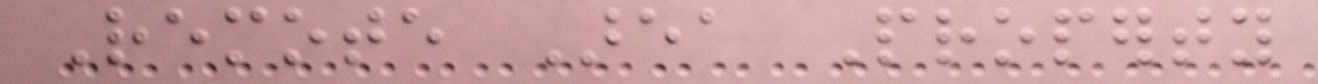Remote Area Property
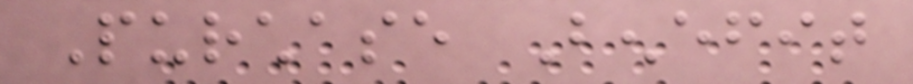Purchase Benefit
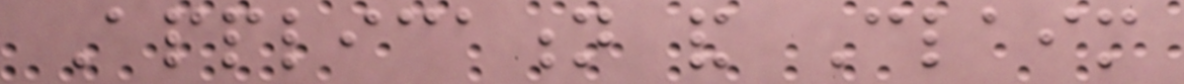Application and Claim
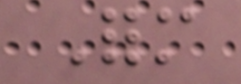Form
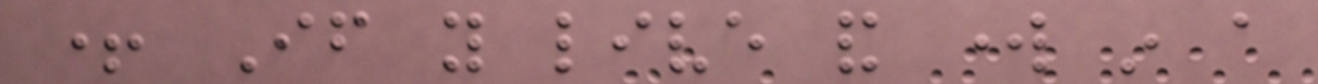+ If you live and work in a
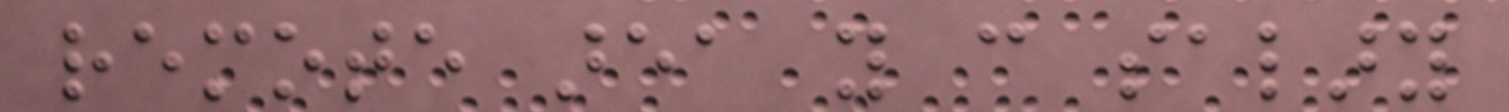remote area you can salary
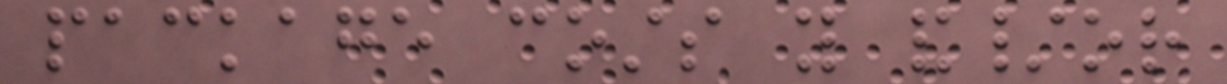package costs you and/or
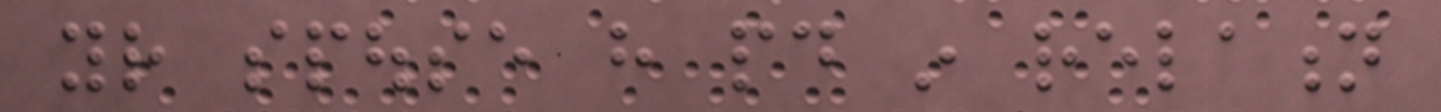your spouse have paid in relation
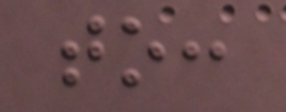to:
